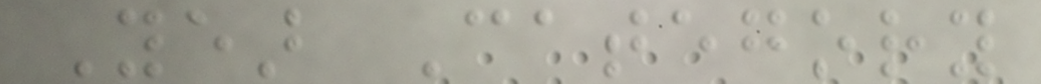Year Category
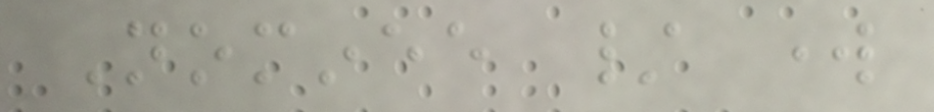Nominee / work
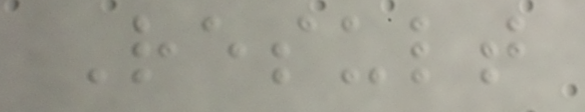Result
